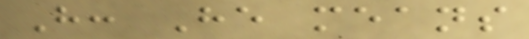H: He means
